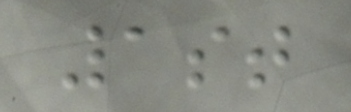1st
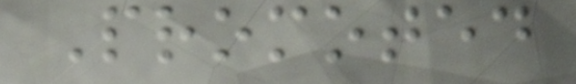Promoted
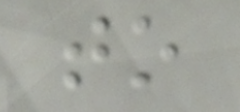to
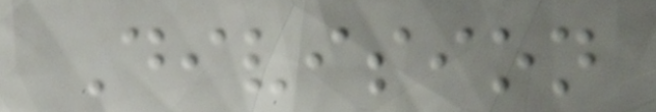Division
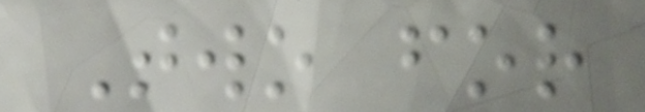Two for
